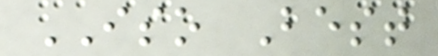ISO Best
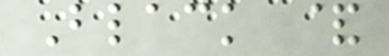Black &
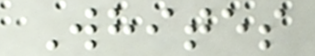Whites
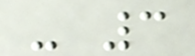- 3
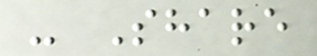- Share
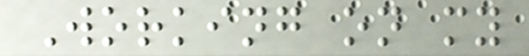Working on my
